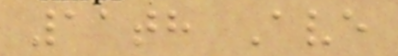11th Ave
